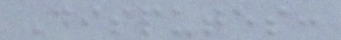Disputes:
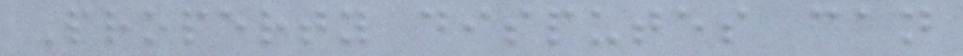Property disputes can
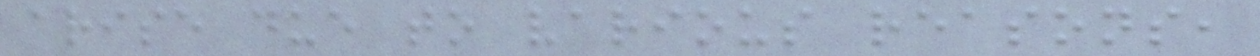arise due to various reasons,
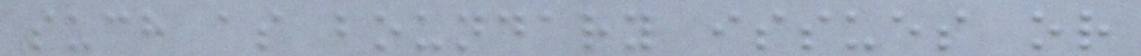such as boundary issues or
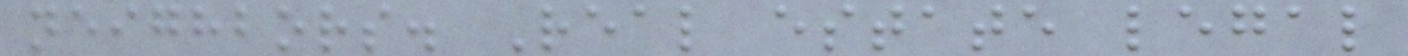neighbors. Real estate legal
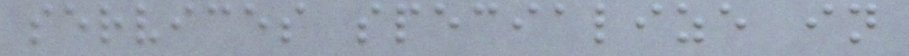services specialize in
